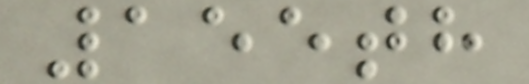155th
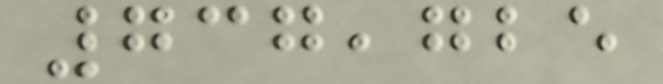737,725
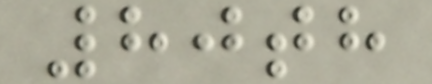80th
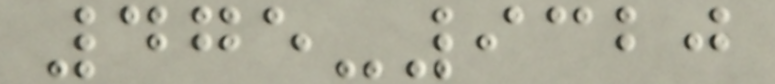475-9320
